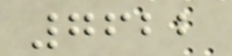7622
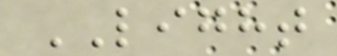LIGHT
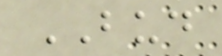BUD
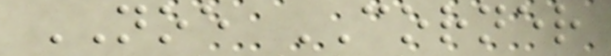NOE CORNER
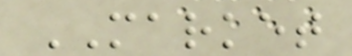MARKET
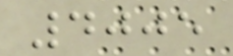4005
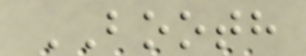BOOTH
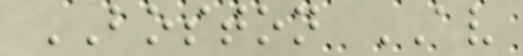BOSTON AV
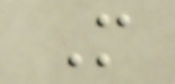M
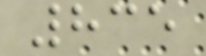835
